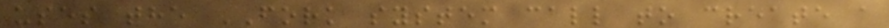uses the FORK system call to create a
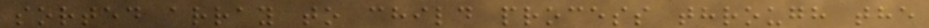sorted array to child process through the
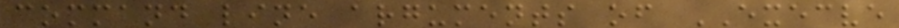command line arguments of EXECVE
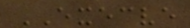EXECVE
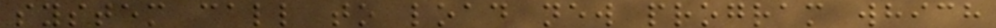system call to load new program which
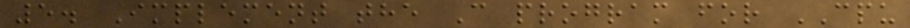5. Implement the C program for CPU
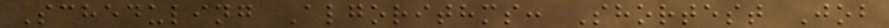Scheduling Algorithms: Shortest Job
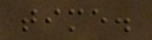time.
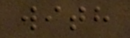with
